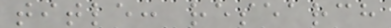title: research
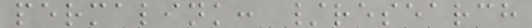permalink: /research
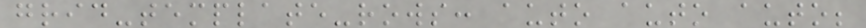grid-template-rows: auto auto auto;
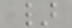}
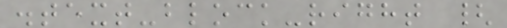.text-block-right {
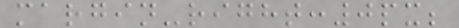margin-right:0px;
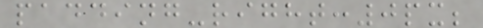padding-right:0px;
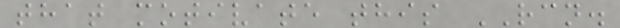that motivate this RCN.
